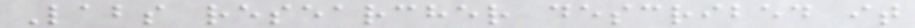Labs researcher described it
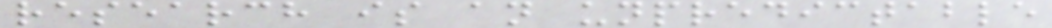research is an unpredictable
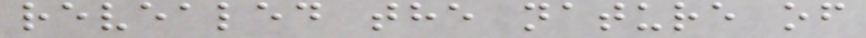revealed the nature of
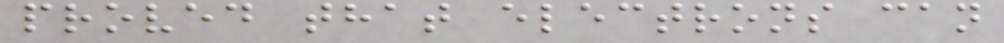proved that electrons can
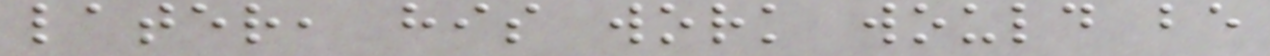later, his work would be
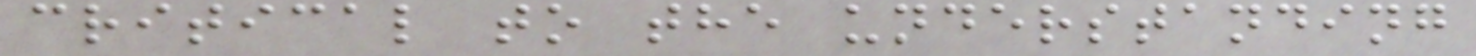critical to the understanding
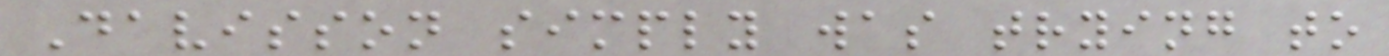Davisson simply was trying to
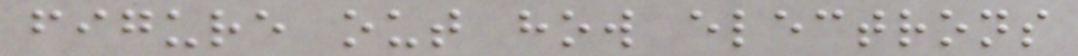figure out how electrons
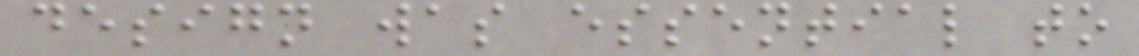design was essential to
